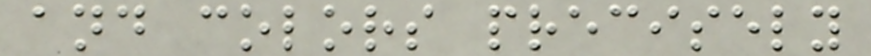and colors precisely
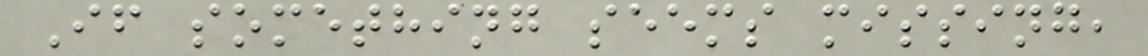If something seems missing,
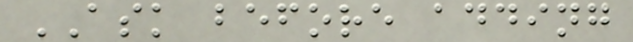ASK before adding
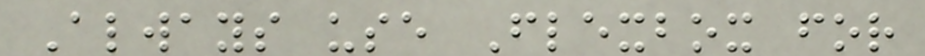Always use Flexbox for
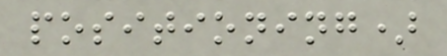positioning)
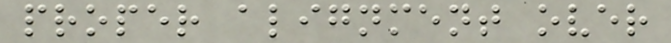proper alignment over
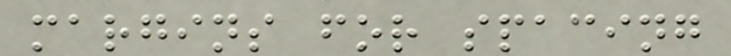margins for spacing
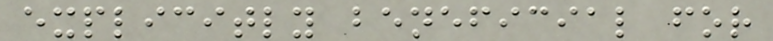explicitly beneficial for
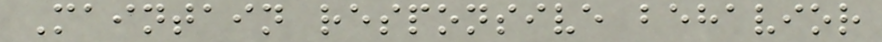Maintain responsive behavior
